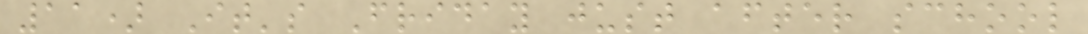11) It's Friday just after school
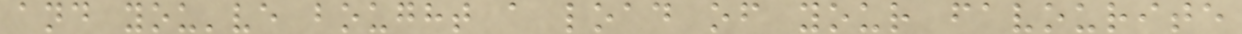and you've bought a load of your favourite
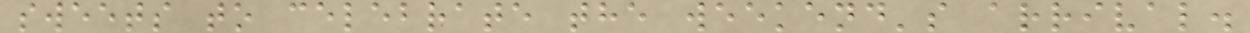sweets to celebrate the weekend's arrival.
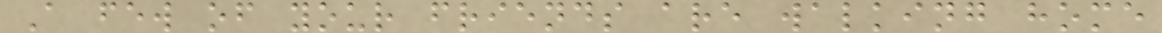A few of your friends are walking home
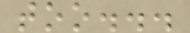too...
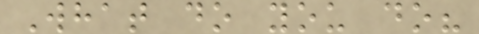What do you do?
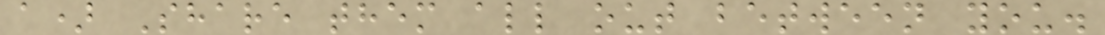a) Share them all out between you.
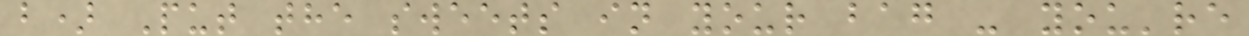b) Put the sweets in your bag - you're
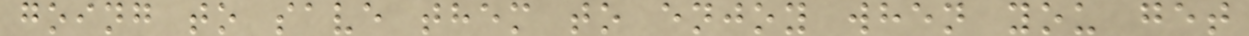going to save them to enjoy when you get
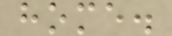home.
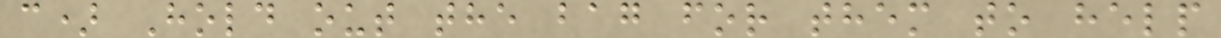c) Hold out the bag for them to help
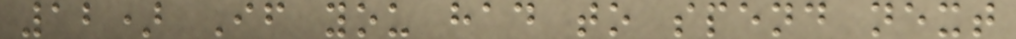12) If you had to spend next
